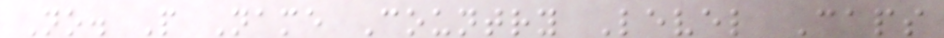No. P Name Country Level Caps
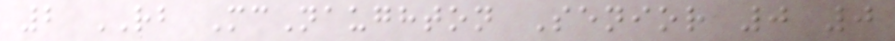2 RB McNaughton Senior 0 0
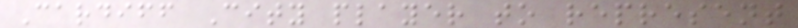Cardiff City player to represent
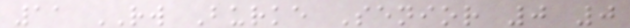11 RW Burke Senior 0 0
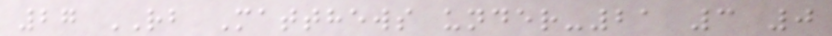27 RB Matthews under-21 3 0
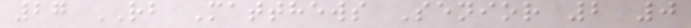27 RB Matthews Senior 2 0
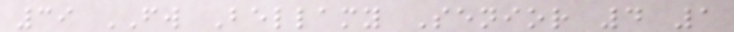39 FW Bellamy Senior 4 1
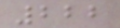222
